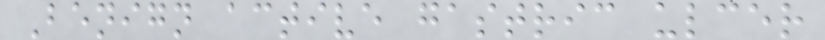Benign active gastric ulcer
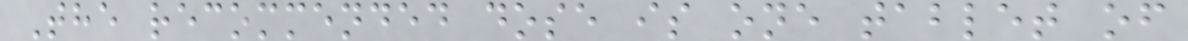The recommended dose is one tablet of
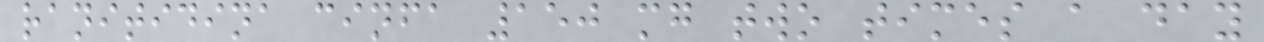ranitidina cinfa 150 mg two times a day
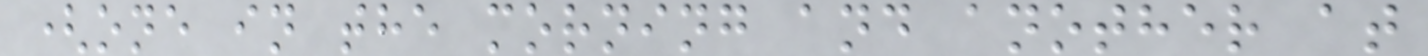(one in the morning and another at
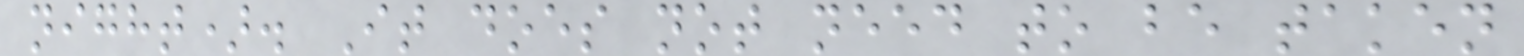night). It does not need to be taken
